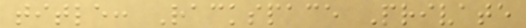title: Rackspace Private
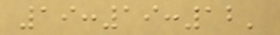19:19:12'
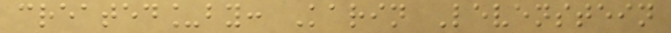created_by: Karin Levenstein
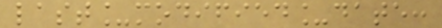last_modified_date:
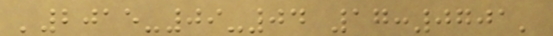'2015-09-04 17:0701'
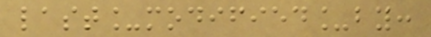last_modified_by:
